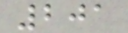201
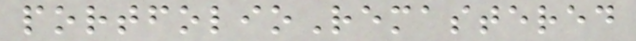portfolioRemastered
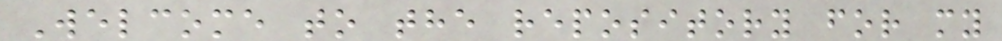Welcome to the repository for my
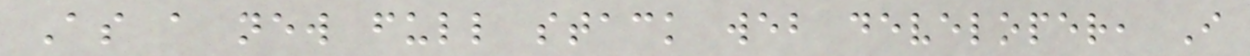As a new full stack web developer, I
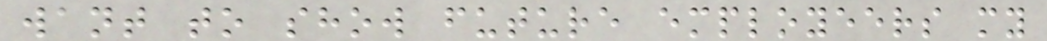want to show future employeers my
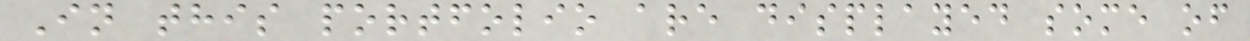In this portfolio are displayed some of
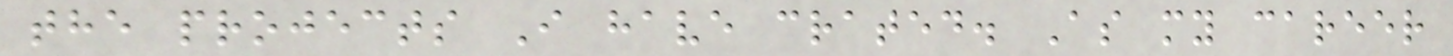the projects I have crated. As my career
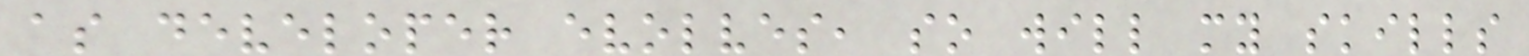as developer evolves, so will my skills
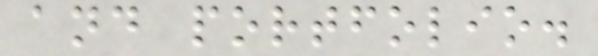and portfolio.
